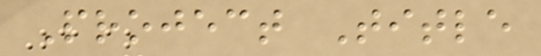Project Title
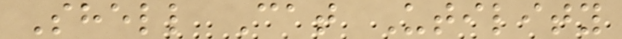Shell Cat Utility
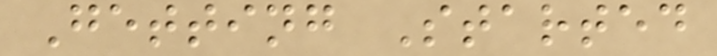Getting Started
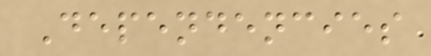Dependencies
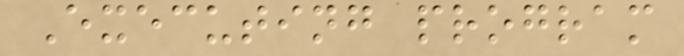Executing program
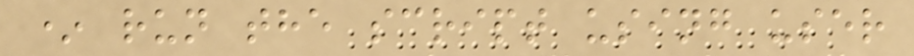* run the script using user
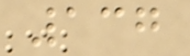137
